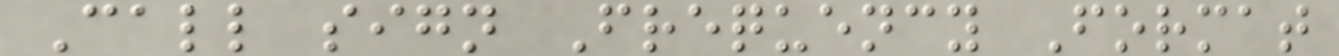Call sign Frequency Format
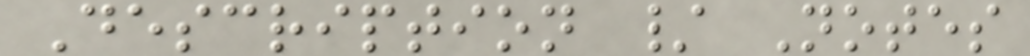Description / Notes
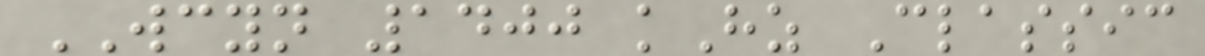WCYN 1400 kHz Classic
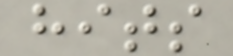hits
